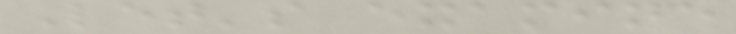Let's examine
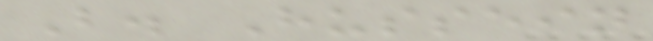B. Hussein
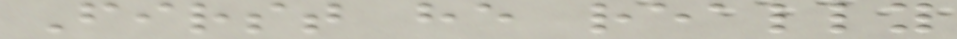First he really
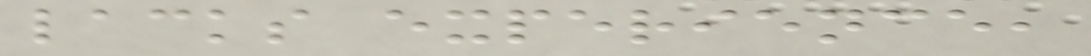lacks experience,
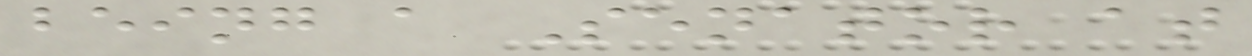being a Senator at
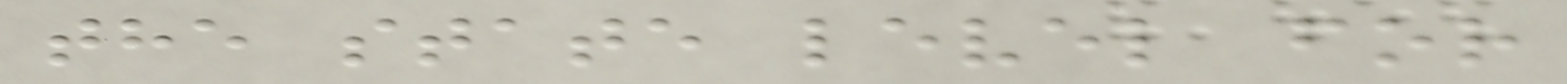the state level for
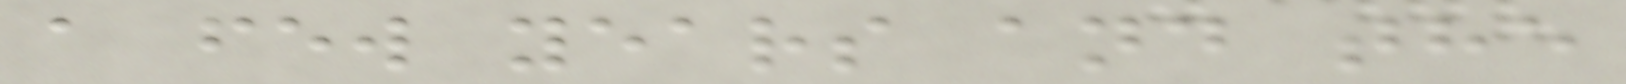a few years and the
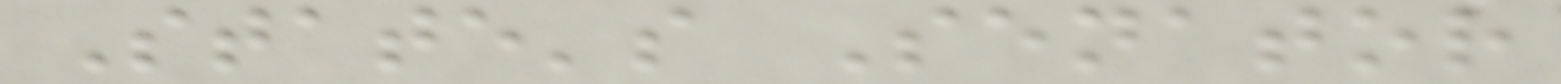State's Senator
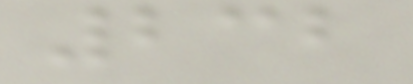232
